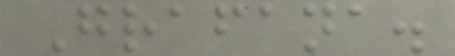Grafana.
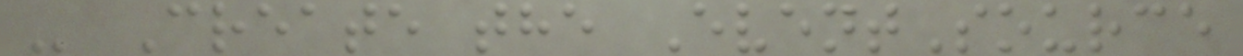- Create the EventSource
